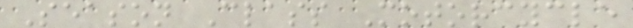Season Class Motorcycle
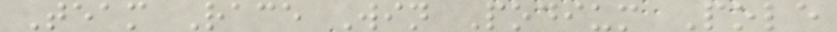Team Race Win Podium Pole
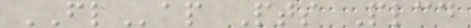FLap Pts Plcd
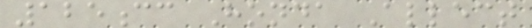125cc Honda Allect
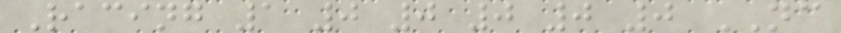Racing 1 0 0 0 0 0 NC
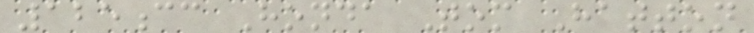125cc Honda Tom Hatton
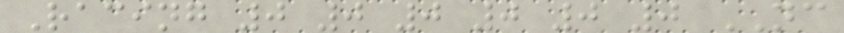Racing 0 0 0 0 0 0 NC
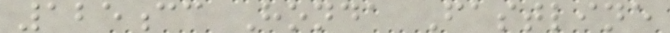125cc Honda Fastline
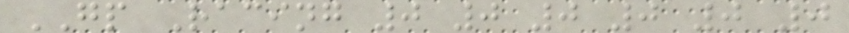GP Racing 0 0 0 0 0 0
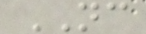NC
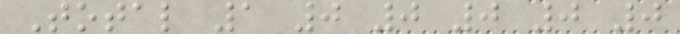Total 1 0 0 0 0 0
